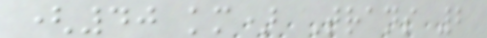(40 km) Trans 2
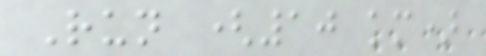Run (10 km)
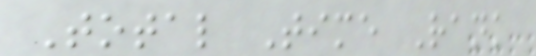Total Time Rank
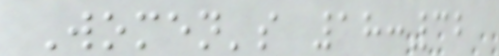Women's 18:32
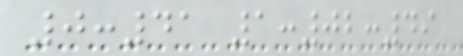0:41 1:02:49
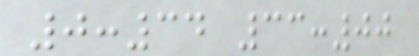0:34 33:00
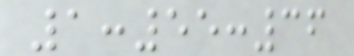1:55:36
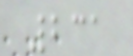231
